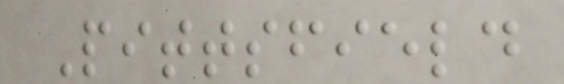Pittsfield
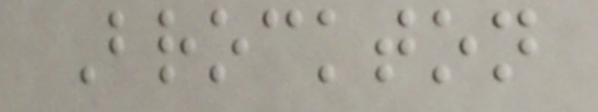Brockton
